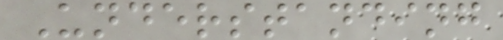Understanding
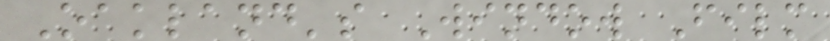Oakland's Window Film
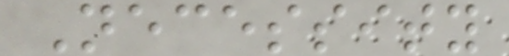Necessity
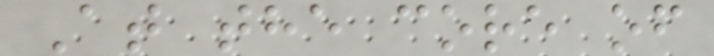At the core of
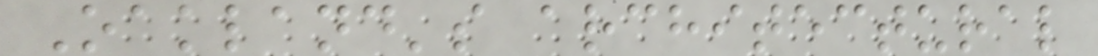Oakland's architectural
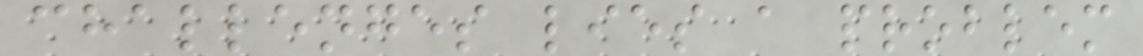challenges lies a problem
